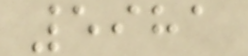5981
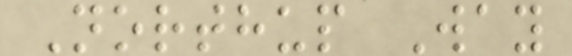Northup Way
